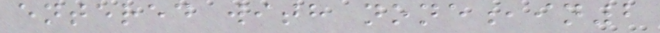entered with none,in2
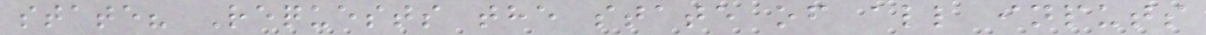state? Requests the state of all inputs
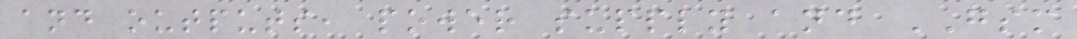and outputs, power supply and GSM
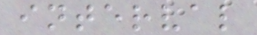interval
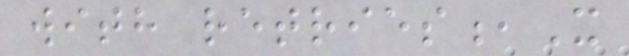with retries,X
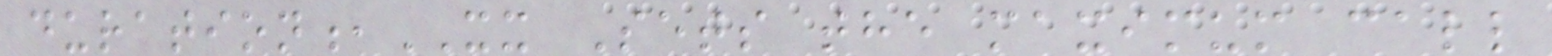duration,XX Sets the maximum call
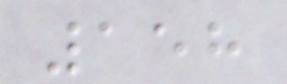158
